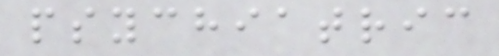psychiatric
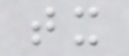tx
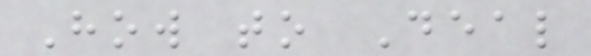How to Deal
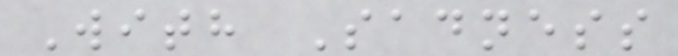With Sadness
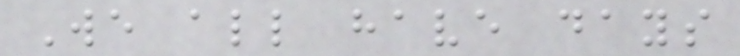We all have days
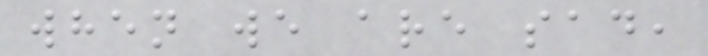when we are sad,
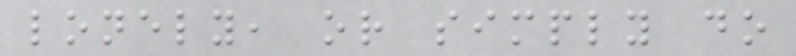lonely, or simply do
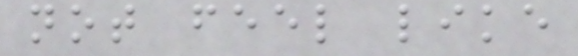not feel like
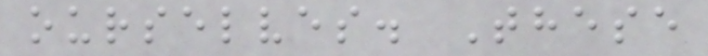ourselves. These
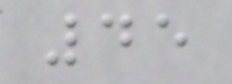45
